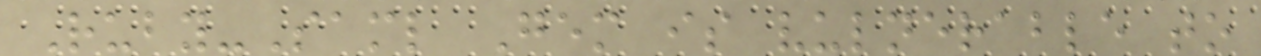Ruby-Saml Gem is vulnerable to
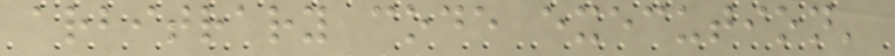arbitrary code execution'
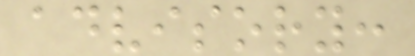advisory:
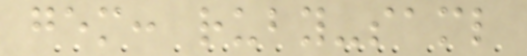gem: ruby-saml
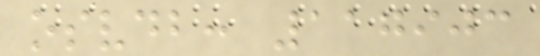osvdb: 117903
